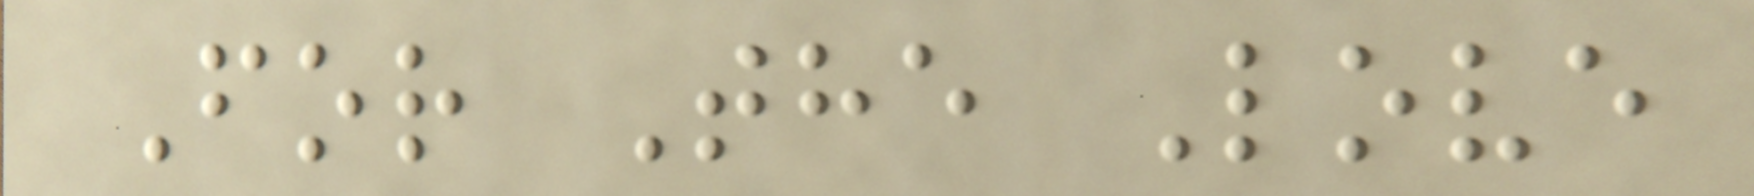For The Love
